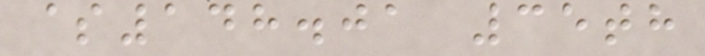$148.01 35th
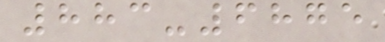883-6875
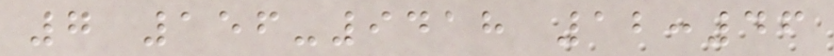7 156-9418 12:46
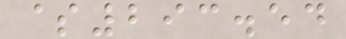$293.54
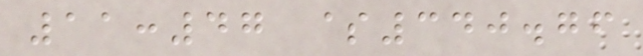11:47 $340.76
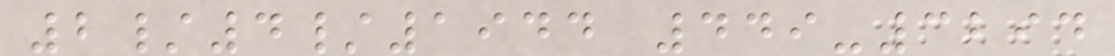2/4/1944 449-3294
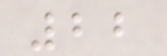22
